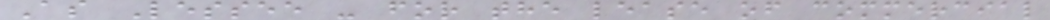As Lessee - for the lease of commercial
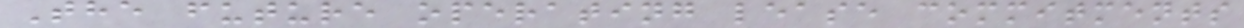The future operating lease commitments
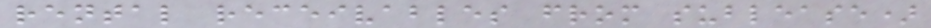rental receivables from sublease)
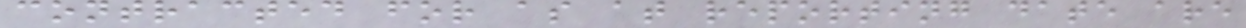contracted for as at reporting date are
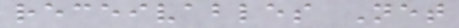receivables Net
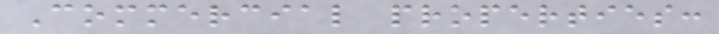Commercial properties:
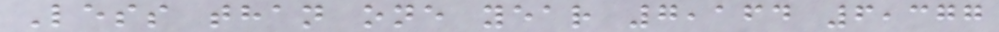Less than one year 7,164 6,377
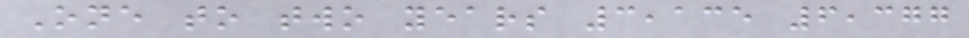One to two years 3,135 6,377
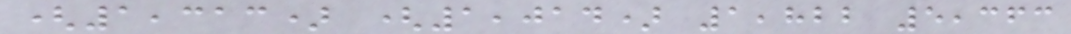(1,313) (1,014) 1,822 5,363
